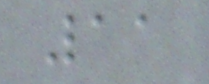11
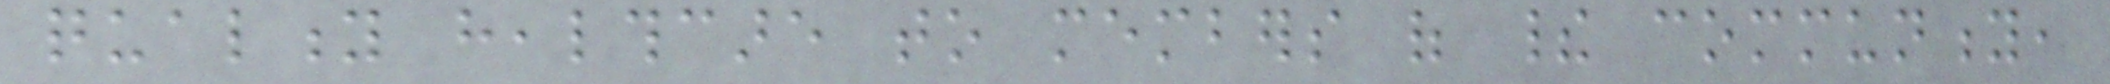quality healthcare to members of their community,
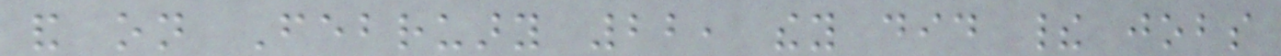and on February 22, they did their jobs
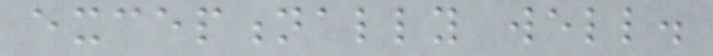exceptionally well.
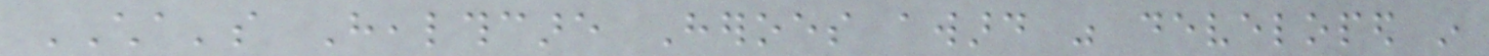CHA's Healthcare Heroes award was developed in
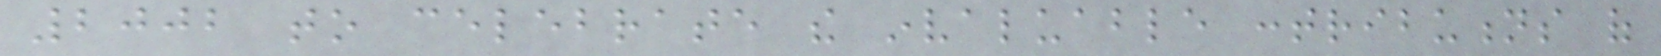2002 to celebrate the invaluable contributions of
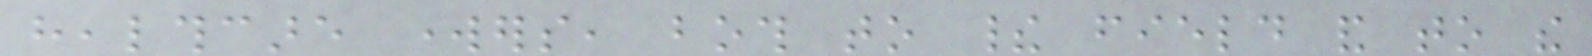healthcare workers, both to their field and to the
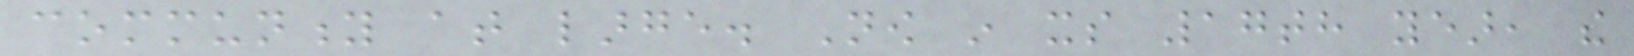community at large. Now in its 17th year, the
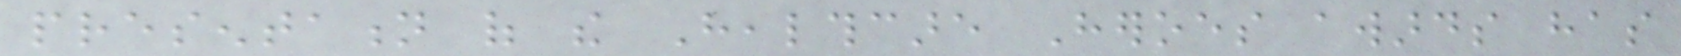presentation of the Healthcare Heroes awards has
